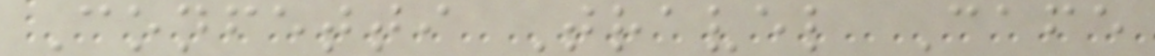Confetti Travel Cafe
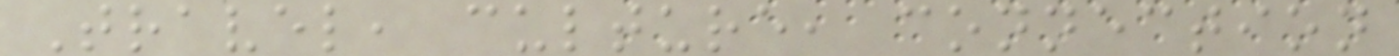Travel, culture, connection
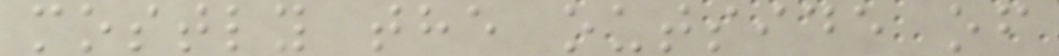mostly the outside of
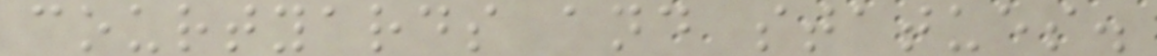courtyards and statues.
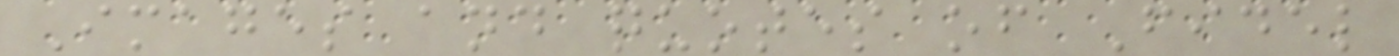Images and quotes of Fidel
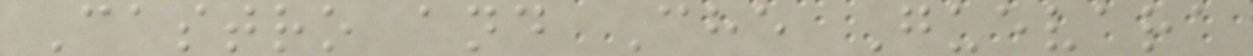Castro and Che Guevara
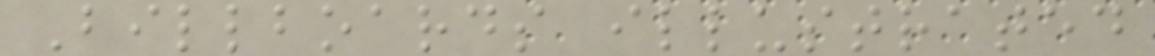Billboards illustrated
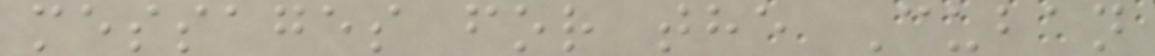messages for the Cuban
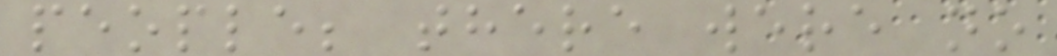people; there were no
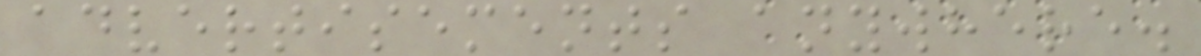advertisements anywhere.
